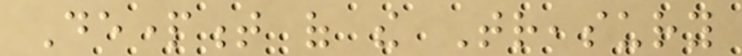Department of the Treasury
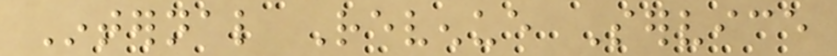Internal Revenue Service
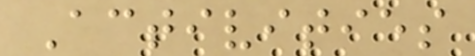Activities
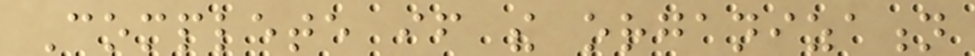Complete if the organization
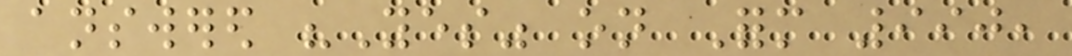answered "Yes" on Form 990,
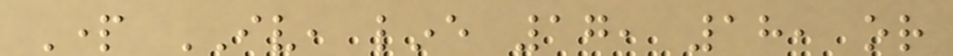Part IV, line 17, 18, or
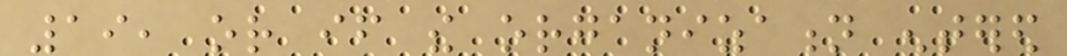19, or if the organization entered
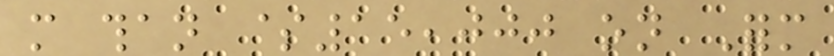more than $15,000 on Form
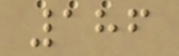186
